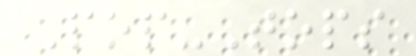Pop-Tops
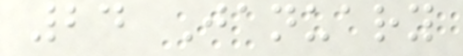24 January
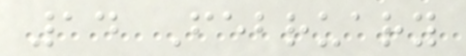14 February
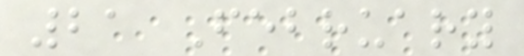21 February
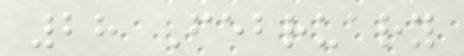28 February
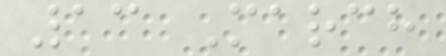13 March
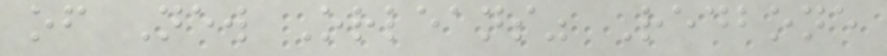of New Orleans" Redbone
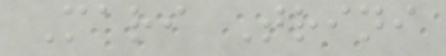Mari Trini
